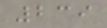239
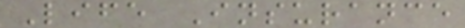Life Insurance
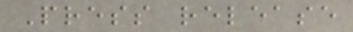Press release
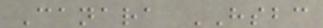Canara HSBC
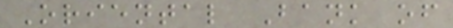Oriental Bank of
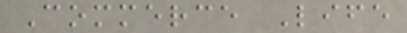Commerce Life
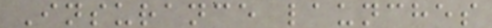Insurance launches
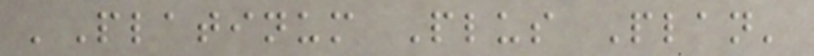'Platinum Plus Plan'
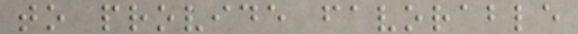to provide favorable
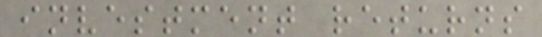investment returns
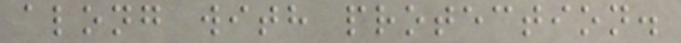along with protection.
